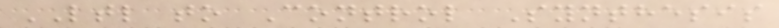LTL to Control Synthesis
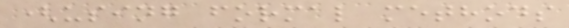(using formal methods
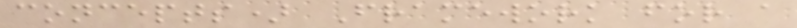concepts) Framework for a
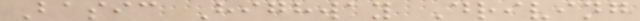Basic Highway Driving
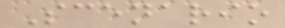Scenario
